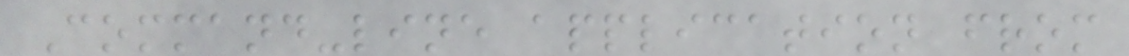Command-line application from
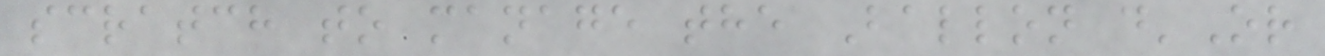scratch to manage the Ballon d'Or
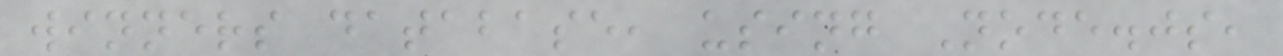winners database, using Node.js,
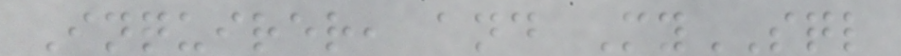Inquirer, and MySQL
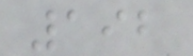192
